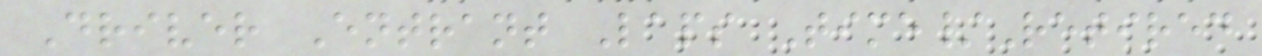Driver Entrant Laps Time/Retired
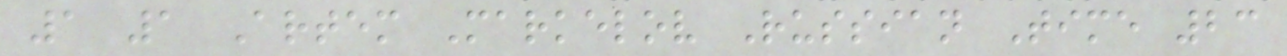1 1 Artem Markelov Russian Time 23
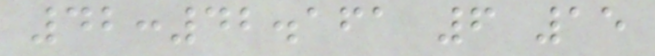42:42.161 6 15
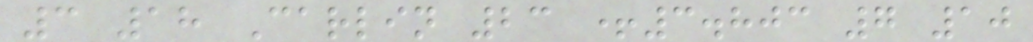3 18 Carlin 23 +3.803 7 10
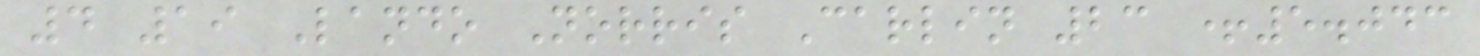4 19 Lando Norris Carlin 23 +5.043
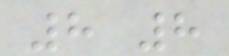8 8
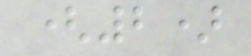(2)
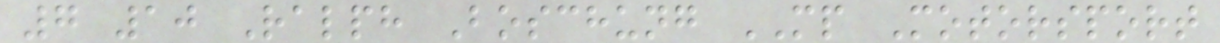7 10 Ralph Boschung MP Motorsport
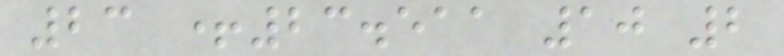23 +23.511 10 2
